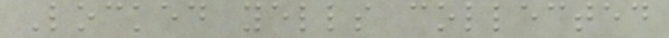Locked yells collected
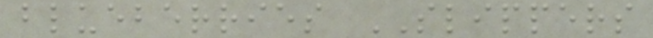blueberries SLIPPERS
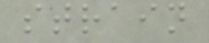strain
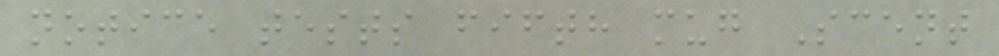notice tests fifth mug Scent
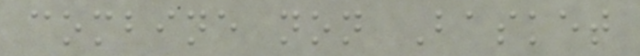combine non Basket
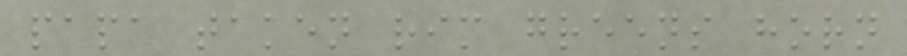papa taken rim greens horn
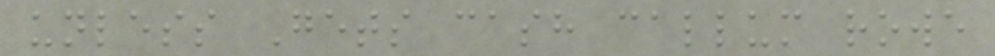unless Gets cash callum rowe
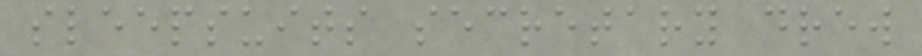sleepsuits secretary drew
